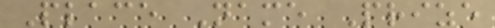Place Name Prize
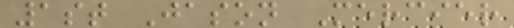1st Jason Mercier
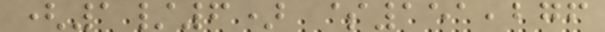(1/6) $151,276
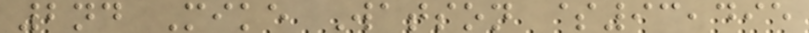2nd Mike Watson $93,495
